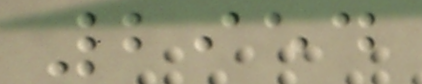2954
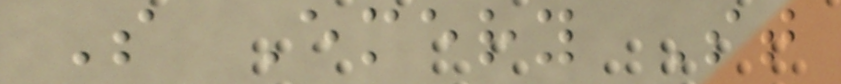S Emery St
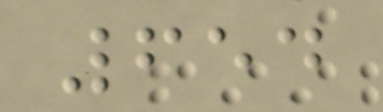654
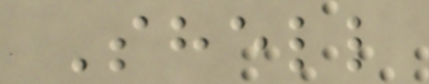Shell
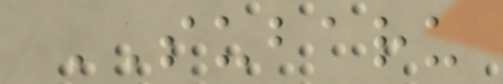SUBARU
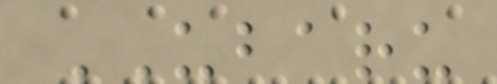UBARU
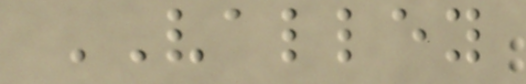VALLEY
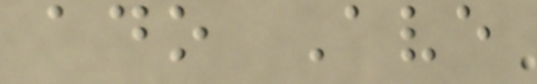ado Ave
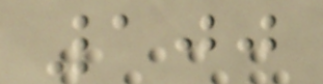100
